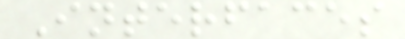Interfaces
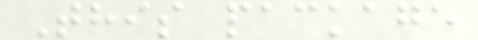This package
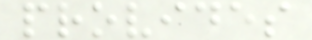provides
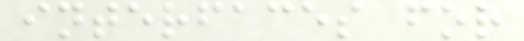interfaces for
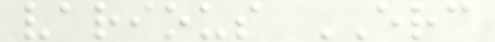various ERC
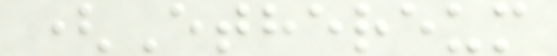(Ethereum
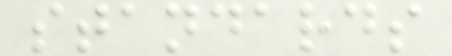standards
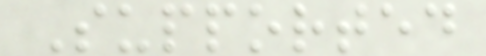Supported
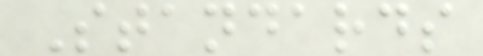Standards
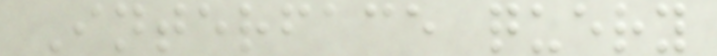Interface query
